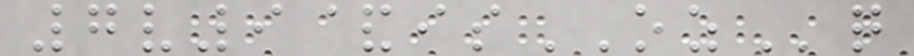7v9&isOZq
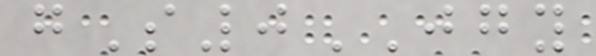gS0JGY
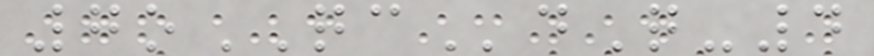7oQCdQ-4
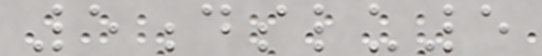5dslu5
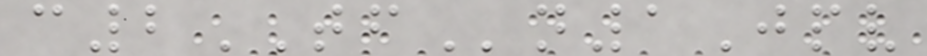c2TFn1Jpv
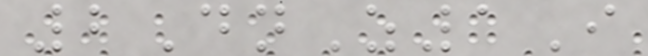2DnZ1I
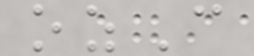ozC
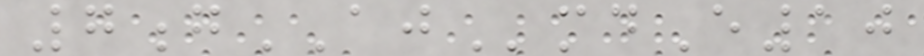7gAJmdE10
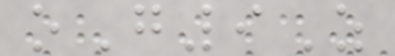oG9Z
